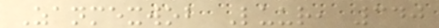Zanmexwob Luur, 340
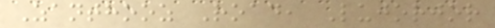Zanthooz Road, Lujorjor
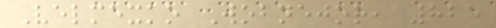Velmexko Wobnejor, 825
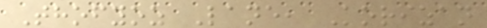Thofyoz Lane, Korizan
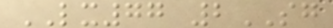LX77 2SG
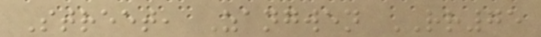Street, Zangwen RR75
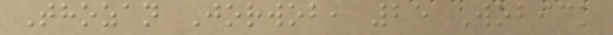Thozan Jorwob, 25 Wobick
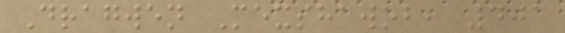Dragwen Mexshawob, 403
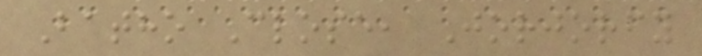Batho Close, Jorjorfy
